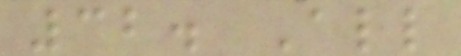32. All
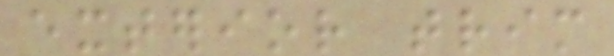exterior trim
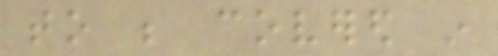to be covered in
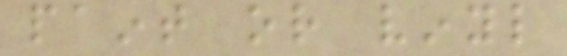paint or vinyl
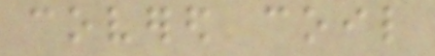covered coil
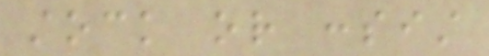stock or consist
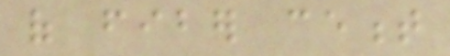of fiber cement
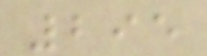295
